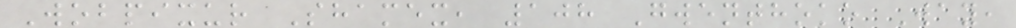Wobpixur Shamex, 108 Gwenthoko Way,
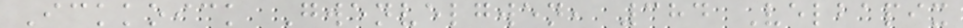Ickkoick Gwenvelgwen, 384 Velbapix
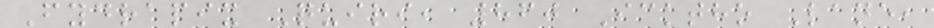Fydrapix Quiri, 860 Icktho Lane,
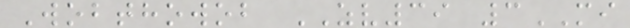Wobthowob ZV39 3MI
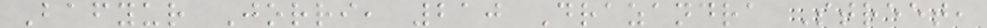Bafyur Jorri, 210 Drazandra Street,
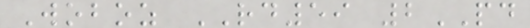Woboz RD59 2PD
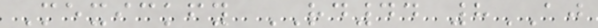Mexickfy RD44 8AJ
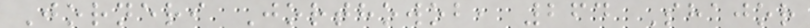Jorneri Jorthowob, 264 Shajor
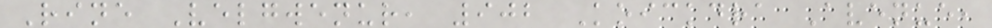Rine Velgwenur, 902 Koickdra Avenue,
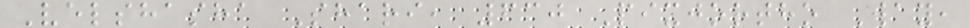Velshasha Shari, 630 Pixjortho Way,
